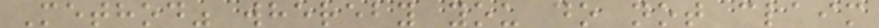Method" whereby you do not claim
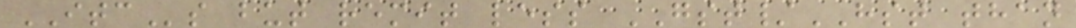ITCs but remit less GST/HST than
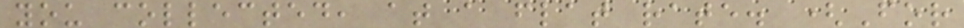you collected, at a flat rate. (For
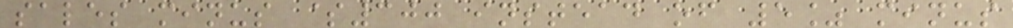sales minus $300 instead of 5% minus
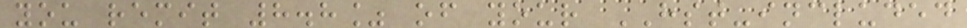you remit 8.8% of your HST-included
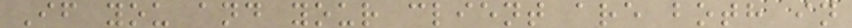If you and your client are both in
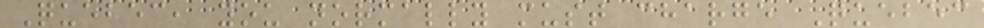Quebec, you normally must charge Quebec
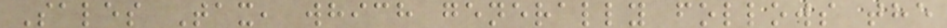Sales Tax, which generally follows the
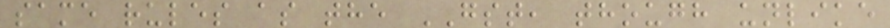same rules as the GST, though unlike
